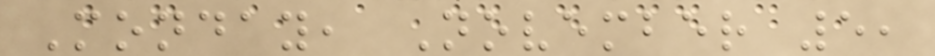Monday, November 5,
